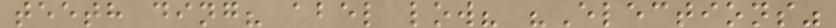teeth ding? abel low? "Elections"
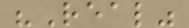"Real"
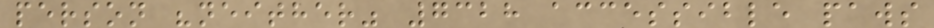person "neither" 7328 accessible paws
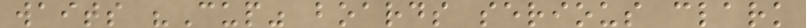waits "Cup" boards serious clark
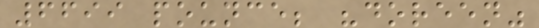6699 pounce; "doreen"
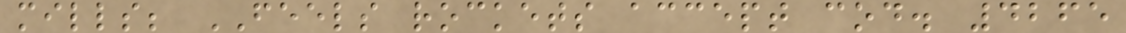mills; FEELS rockets accept cod. 4265
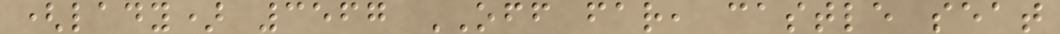(lady) 3567 OFF far, castle seat
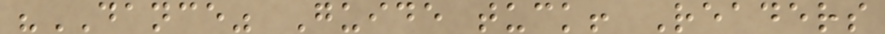"DANCE" Guide tuck! Readers
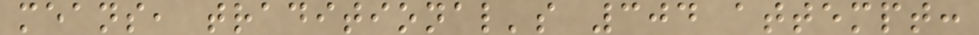means, traditional's 304 attempt:
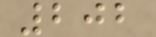202
